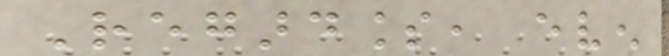Regardless, even
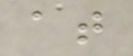at
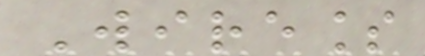Wireless
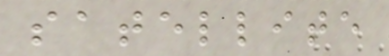satellite
